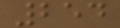254
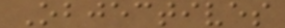Objectives
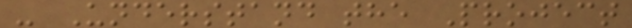- Understand the Project
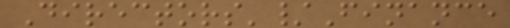Directors'/Finance
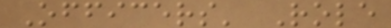Officers' Role
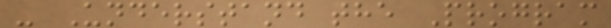- Understand the Program
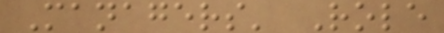Managers' Role
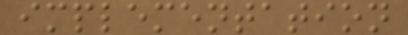implementation
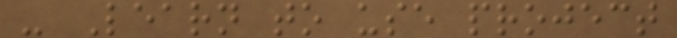- Learn to use project
